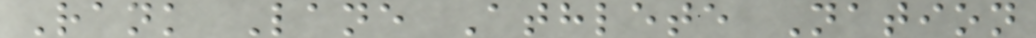Rank Lane Athlete Nation
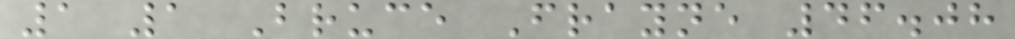1 1 Bruce Frayne 46.08
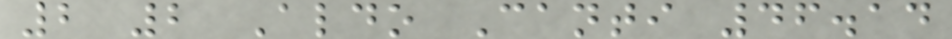2 2 Aldo Canti 46.14
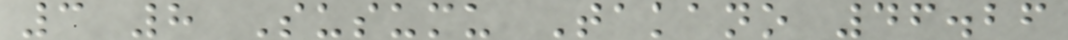3 8 Susumu Takano 46.26
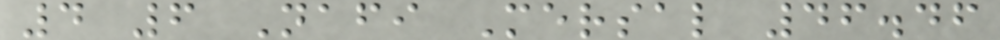4 6 Nafi Mersal 46.46
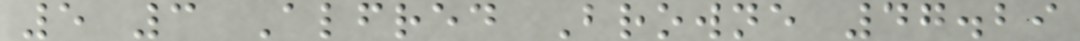5 3 Alfred Browne 47.29
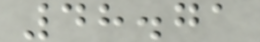48.71
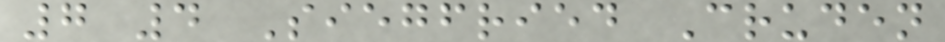7 4 Siegfried Cruden
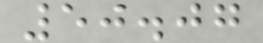50.07
